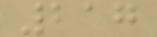217
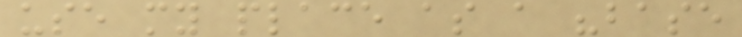use my place as a "base
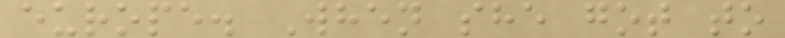europe. When she got to
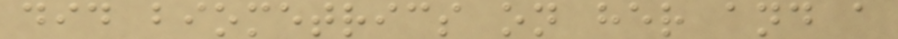did biometrics on her and a
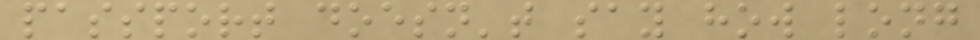passport doesn't say how long
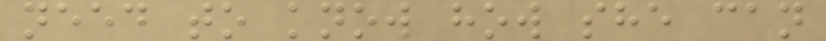need to know how she can
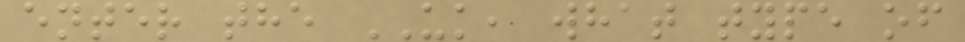enter the UK, what type of
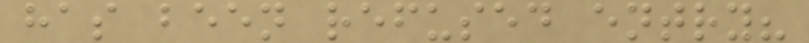has been refused entry?
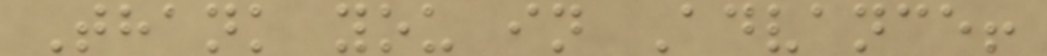Thank you in Advance!
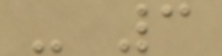- 3
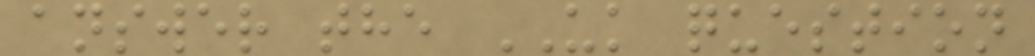answer the UK question
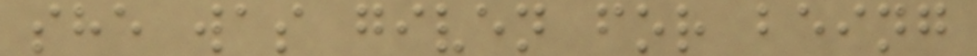she was given for being
